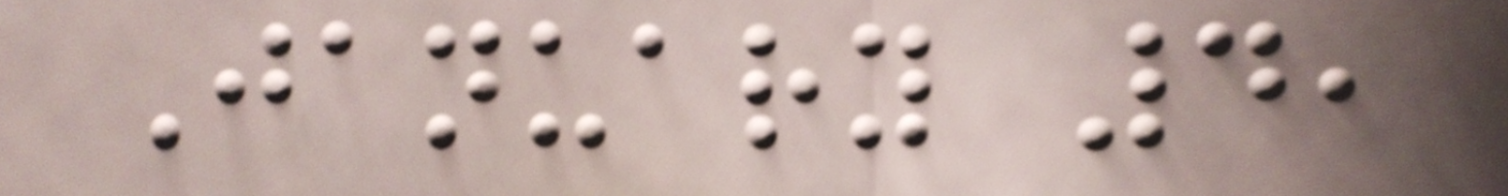January 4,
